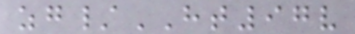zg/HT97v
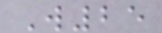W25
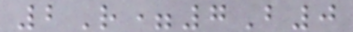2R=7B0
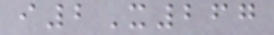i2X267
